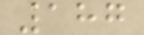187
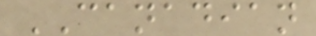CANADIAN
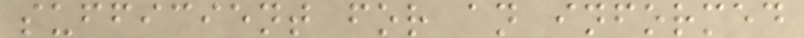sufficient for an informed
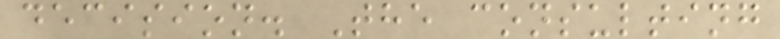decision. The consulting
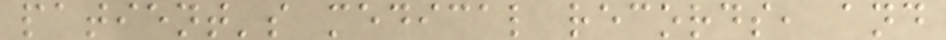patient's medical records, and
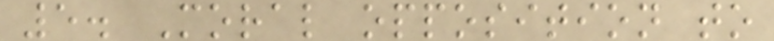5. Moral opposition to
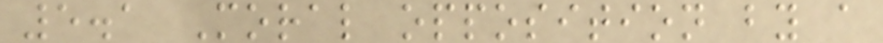5.1 Moral opposition by a
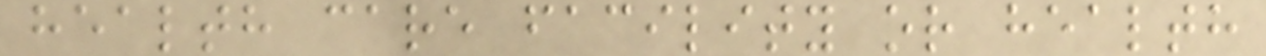health care facility or health
